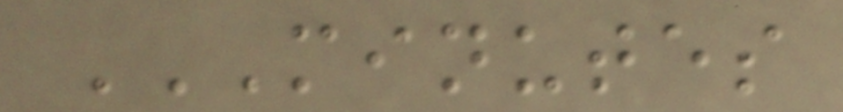MINUTES
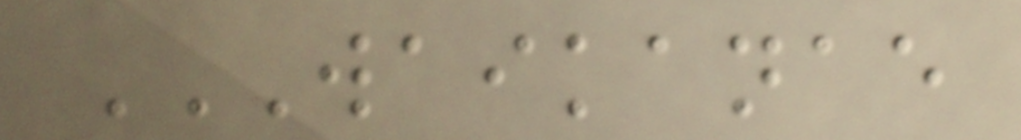WAIKANAE
